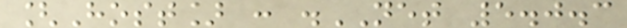[Host] : .NET 5.0.3
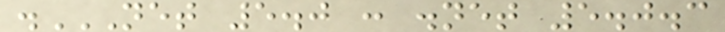.NET 5.0 : .NET 5.0.3
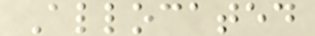Allocated
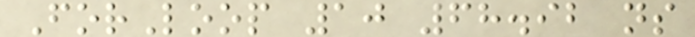ForLoop 10 68.92 ns
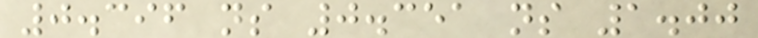0.396 ns 0.351 ns 1.00
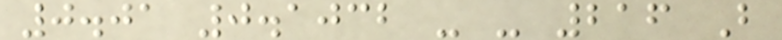0.01 0.1032 - - 216 B
